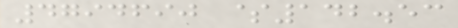4794690 $142.53
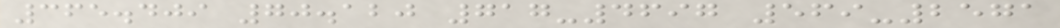365.409 70.120 717-4697 569-2571
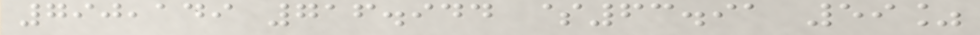790,149 716.944 $63.91 59%
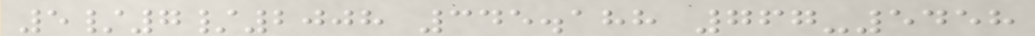5/7/2008 345.188 767-5458
